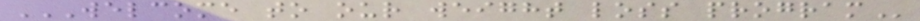WELCOME TO OUR WEIGHT LOSS PROGRAM
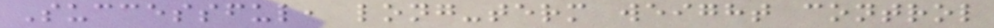Successful, long-term weight control
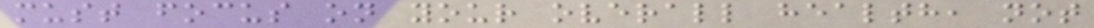must focus on your overall health, not
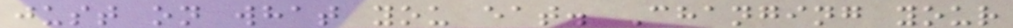just on what you eat. Changing your
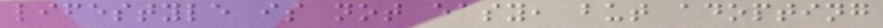lifestyle is not easy, but adopting
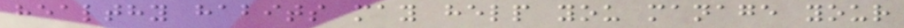healthy habits may help you manage your
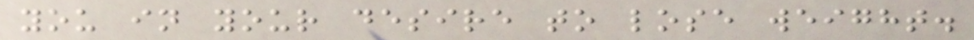you in your desire to lose weight.
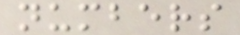numbers
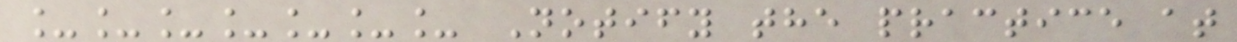_______ Notify the practice at
